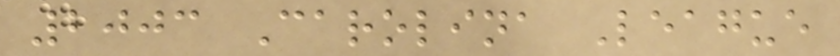2003 Carolina League
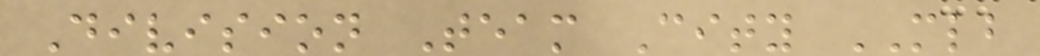Division Team City MLB
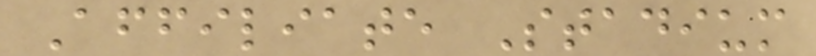Affiliate Stadium
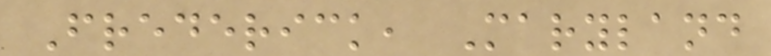Frederick, Maryland
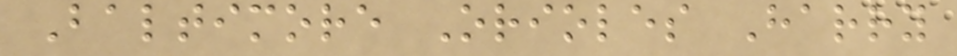Baltimore Orioles Harry
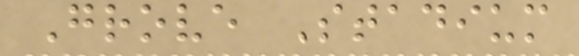Grove Stadium
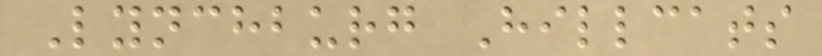Lynchburg Hillcats
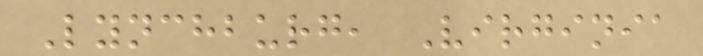Lynchburg, Virginia
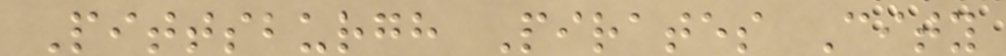Pittsburgh Pirates City
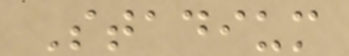Stadium
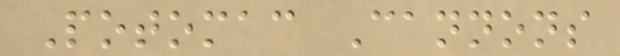Potomac Cannons
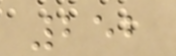252
